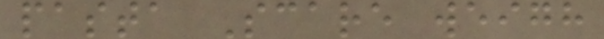pasta Scare weigh
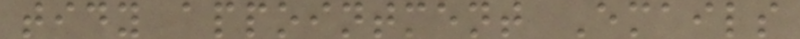tidy appointment Emails
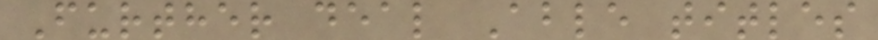Further deal Able titles
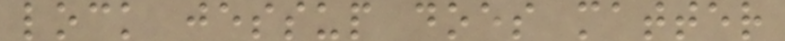lock jessup does matter
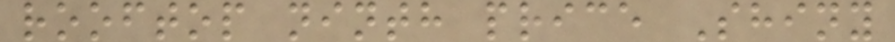rooftop ninth price Shiny
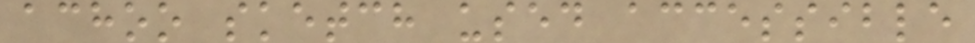achoo sketch used accessible
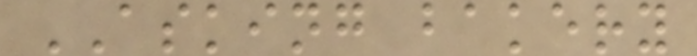ASKING bakery
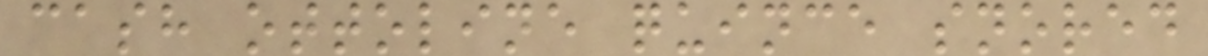cash ottoline quince snored
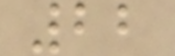22
